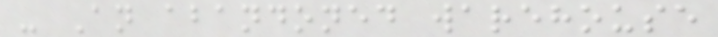- An abandoned warehouse
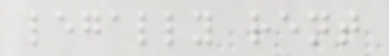legally rent
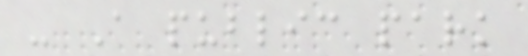- A public park
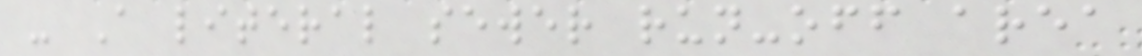- A literal sewer run-off area
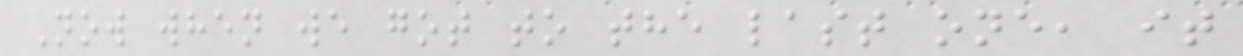Now when we got to the last one, it
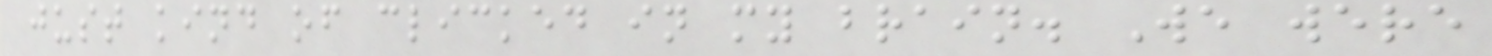just kind of clicked in my brain. We were
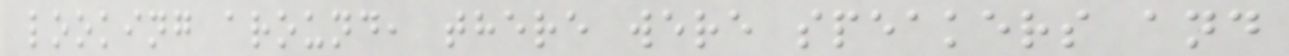looking around, there were speakers and
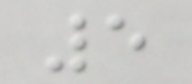5
